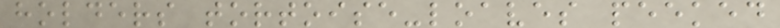holders tortoise-loaves peeked
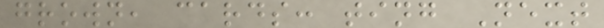grown, cards: ting Next
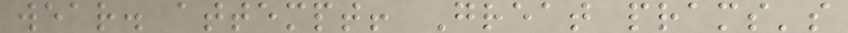wear. attempt! Great prams's
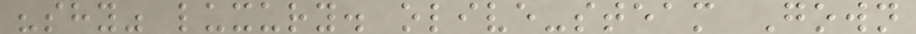"shy" luxury. olive-steam Gown
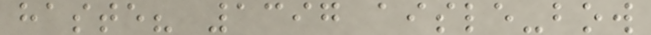haste? 1397 aisle-bow
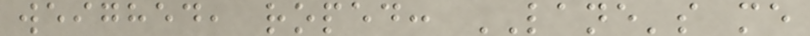weighed, roped: LANE's me
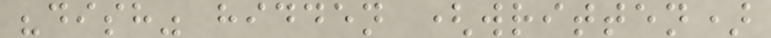"dish" hidden (written)
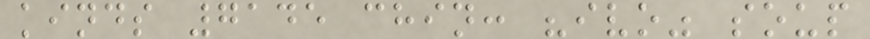kinds 7145 chin: "ivo" soup
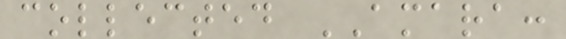collected AMARA:
